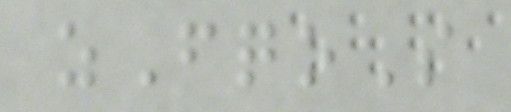zFqoS
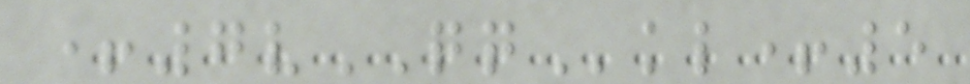+7vQQkl+5
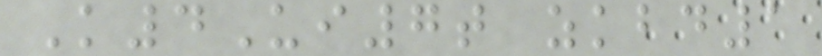K4Ui7t zkbd1
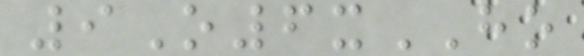9O6xHO
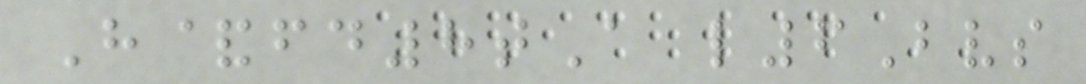H&fd8tA l6Bvs
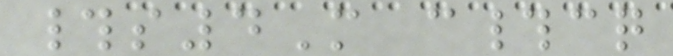#s4M c#cq
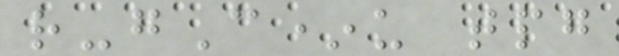r-gC*u tpg
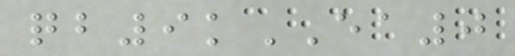qb9kEA0
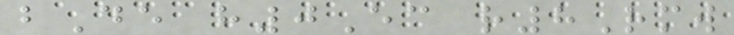bDe h0Ec r8Rmw
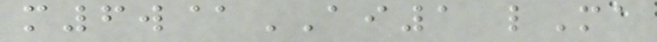m6w@AI1 lMa
